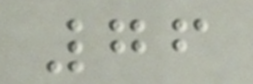76
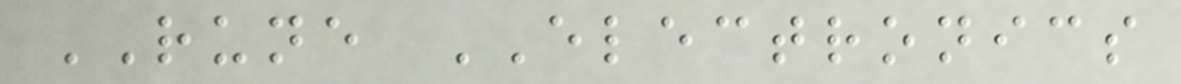RUNE ELECTRONICS
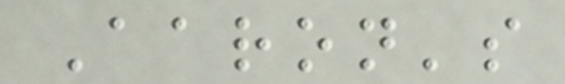Aaron's
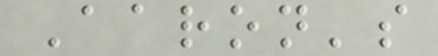Aaron's
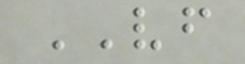VF
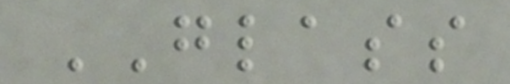GLASS
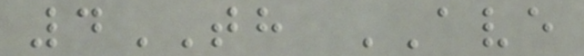4TH AVE
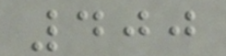400
